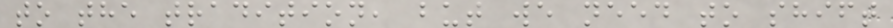to the tradition, but we need to shift
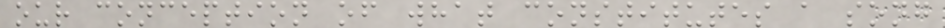our conception of what constitutes a song
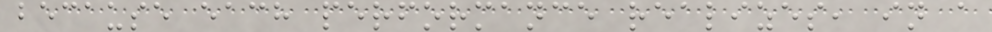because each performance realizes, in a
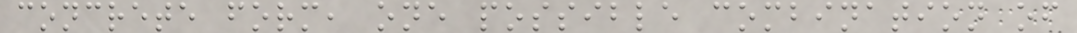concrete form, one possible combination of
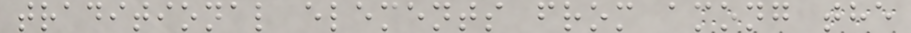traditional elements from among the
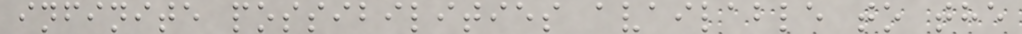infinite possibilities available to the
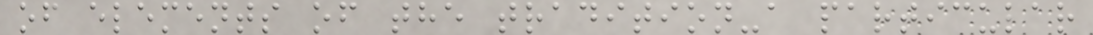of elements of the tradition-a particular
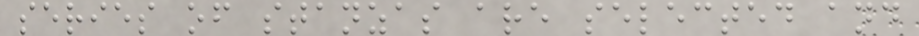series of stanzas are selected and
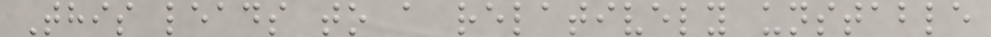This leads to a relatively unstable
